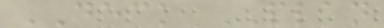DECK PLAN
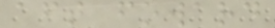aft foward
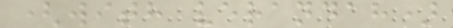(with verandah)
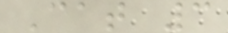Cat 3
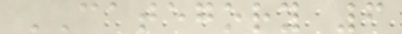CATEGORY 6
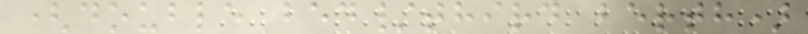(double bed/third berth)
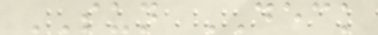SUN DECK
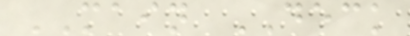MAIN DECK
